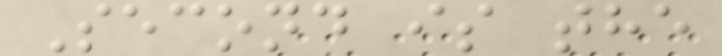Second is the
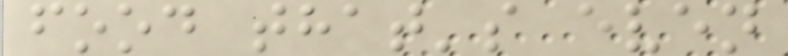food that's even
